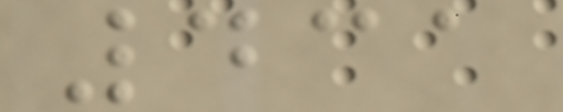431
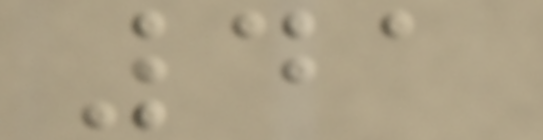41
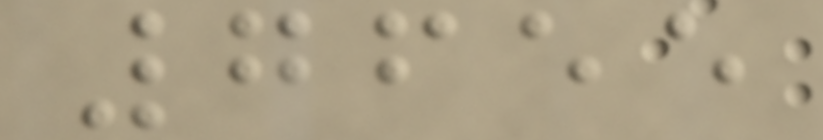7655
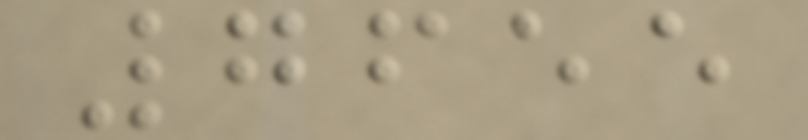7655
